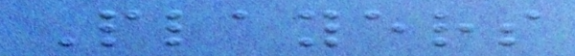Players
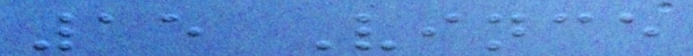15 Vince
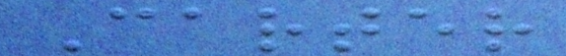Carter
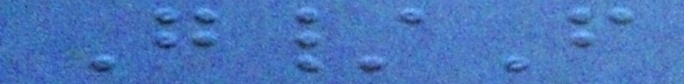G/F
